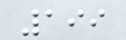199
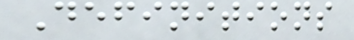Definitions
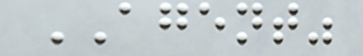AGENT"
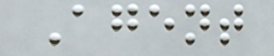Agent
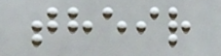their
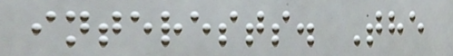interests. The
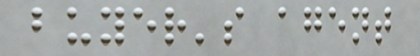buyer's agent
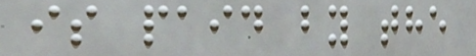is paid by the
